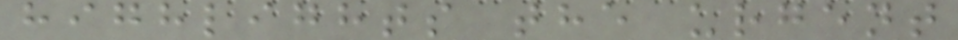highlights the urgent
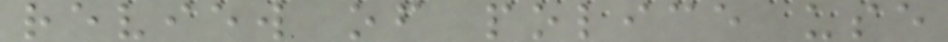review of police use
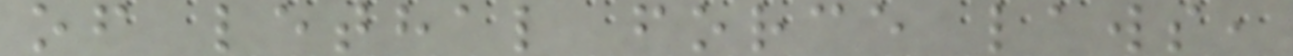of lethal force laws,
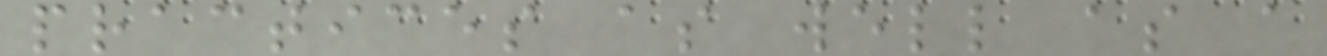practices as well as a
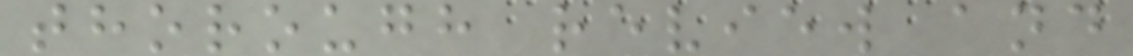thorough review and
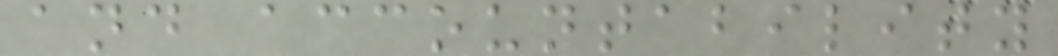and accountability
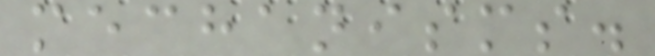mechanisms.
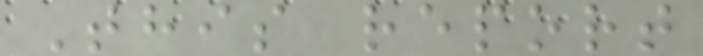This report
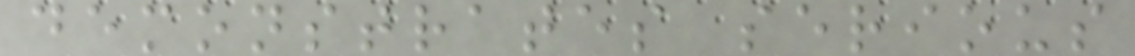demonstrates serious
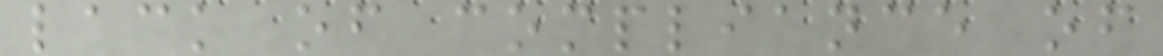lack of compliance of
